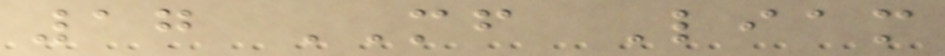17 MF Liam
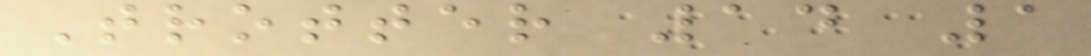Trotter 14 1
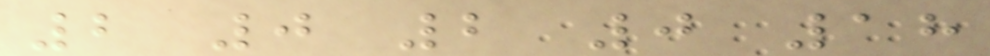2 0 2 0 18
